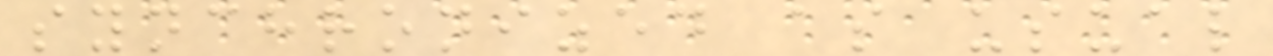synchronized as usual
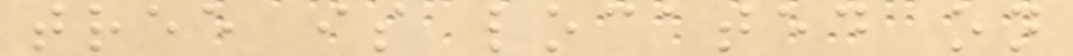tree is located on
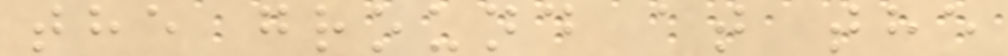the ground at the
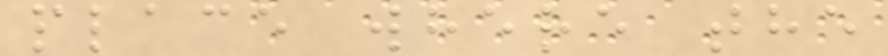place where the
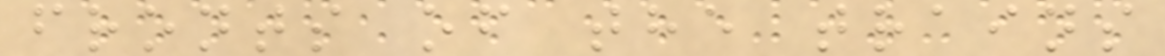fronts of the trains
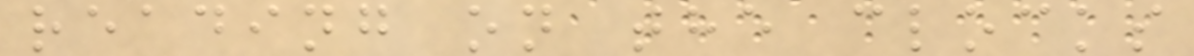reading on the clocks
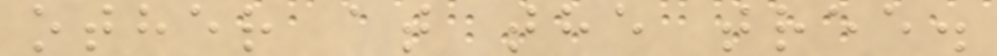other at the tree.
